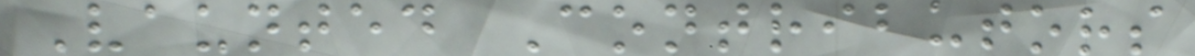Vaunted Contributors
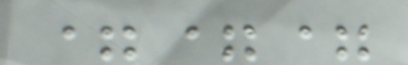===
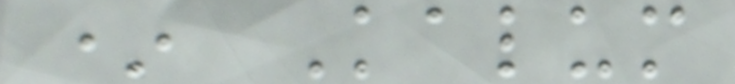* Kalum
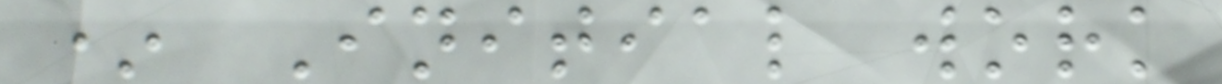* Initial work
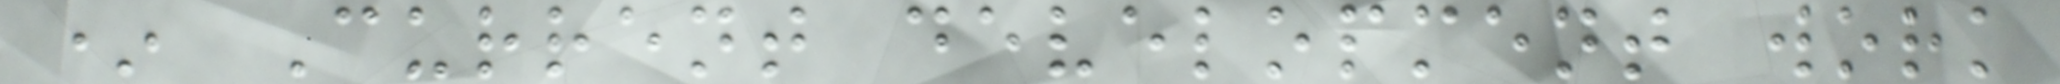* Current development work
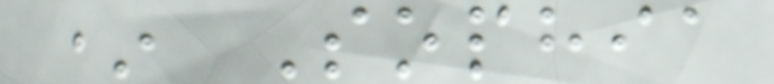* Sophia
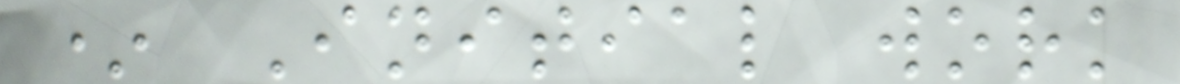* Initial work
